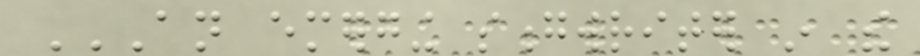AN EMERGING SONGWRITER IN THE
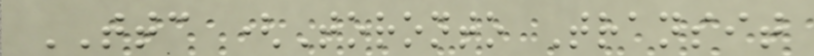TTC (Toronto Transit
